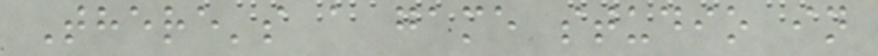There's a game studio in
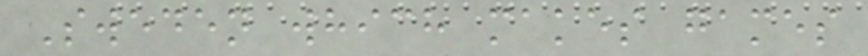Sweden which makes games
